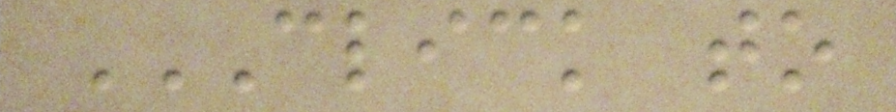CLICK TO
